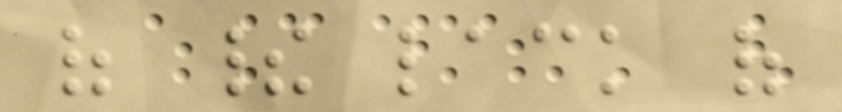of their lack of
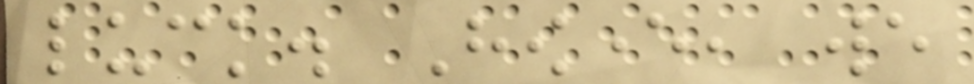luck. However, we
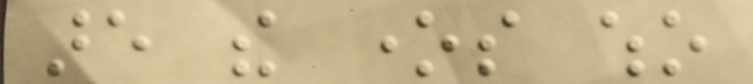are the ones who
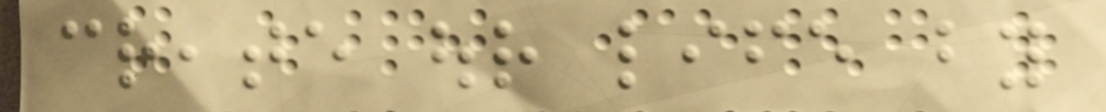create our life by
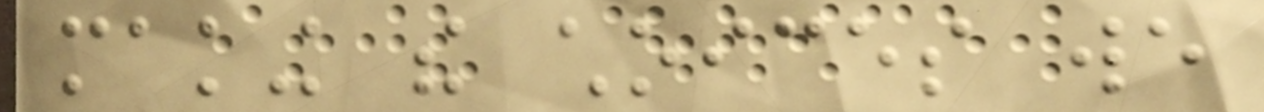making the choices we
